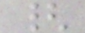{
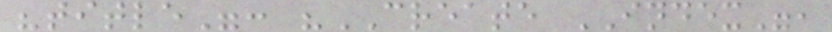"title": "CREATE INDEX",
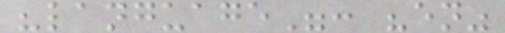"language": "en"
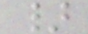}
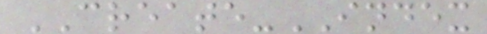CREATE-INDEX
